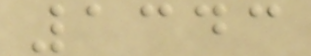1343
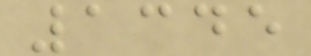1345
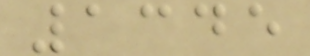1345
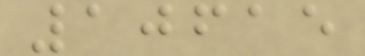10615
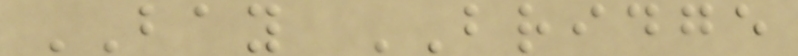BAY BRIDGE
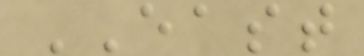EAST
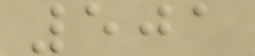501
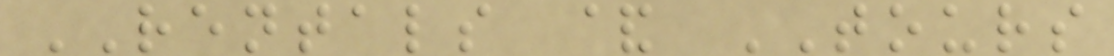RENTALS & TOURS
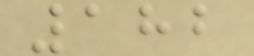182
